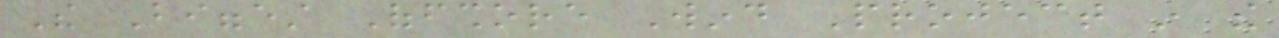The Biggest Offshore Wind Project in the
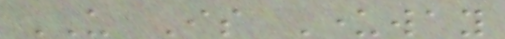US Is Underway
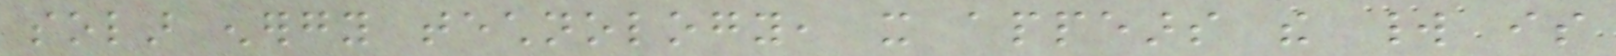solar energy technology, it appears the world is
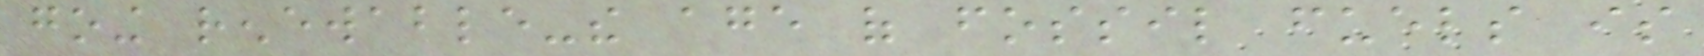going renewable-the age of fossil fuels is
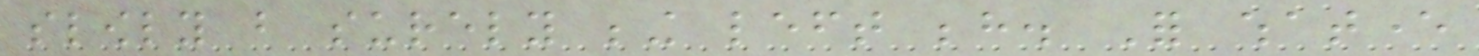slowly but surely being left behind. For whatever
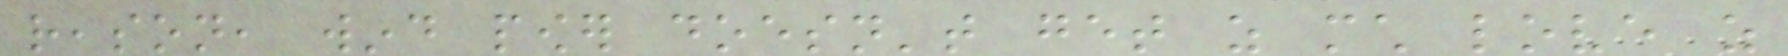reason, wind power doesn't get as much love as
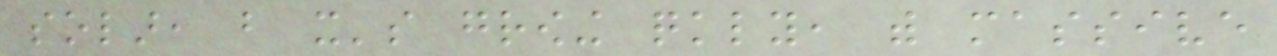solar, but it's growing quickly, with massive
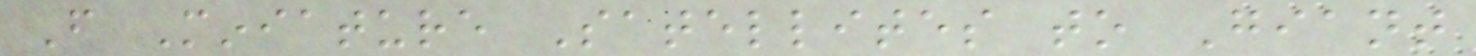From Miniature Satellites to Giant
